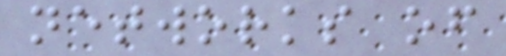networks of
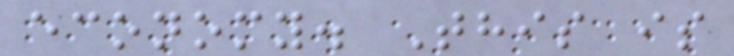economy. This is
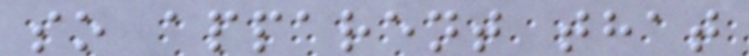so apparent that
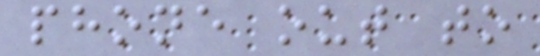phone out to
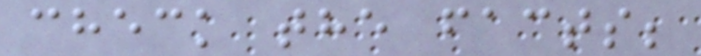check the facts;
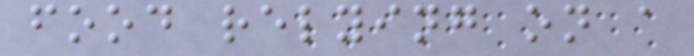food relying on a
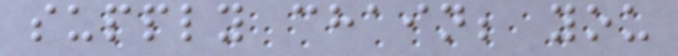supply chain; you
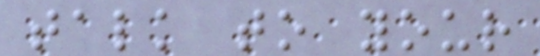talk to your
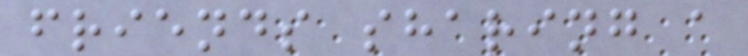friends sharing a
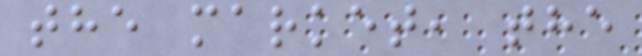the market, the
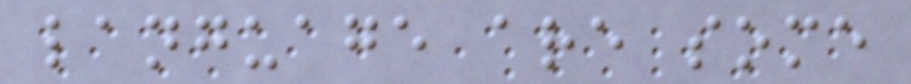language are some
